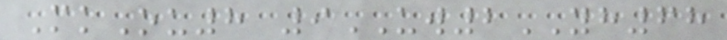MkOu8 9UW2YH68
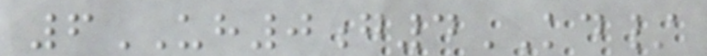6UH0g4KD/
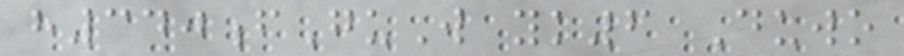h340fGuW yk6 Duwo
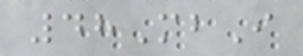48MbI
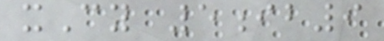xCy 5ib9
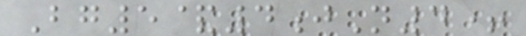Bg5&4jN4+
